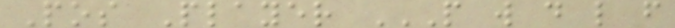Pos Player P W D L F
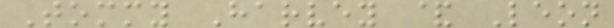Tommy Harvey & Leon
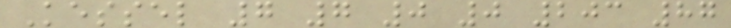Kessel 7 7 0 0 203 87
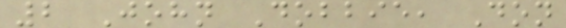2 John Dobbie, Don
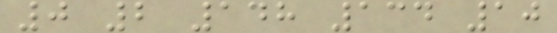0 2 148 134 10
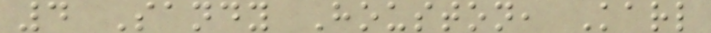4 Sandy Houston, Karl
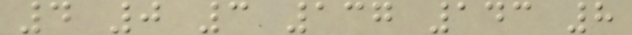4 0 3 137 143 8
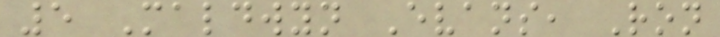5 Maldwyn Evans, Ron
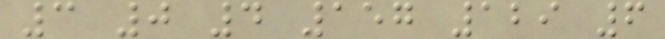3 0 4 157 129 6
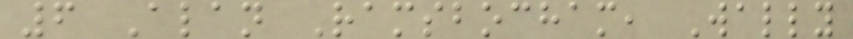6 Alan Ramsbocham, Wally
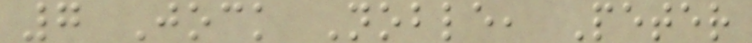7 Jock Noble, Peter
